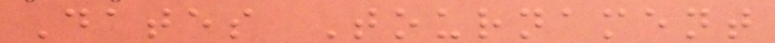Dates Tournament
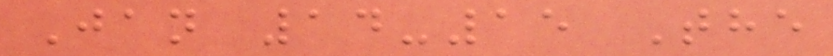Jan 14-15 The
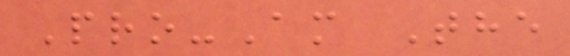Pro-Am The
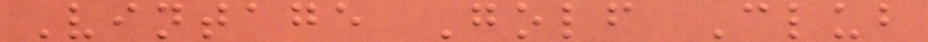Vintage Golf Club
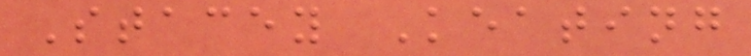Stacey Keating
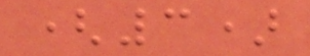(3)
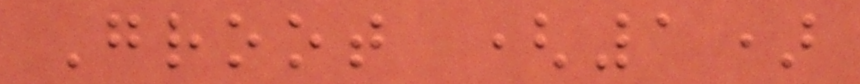Groot (1)
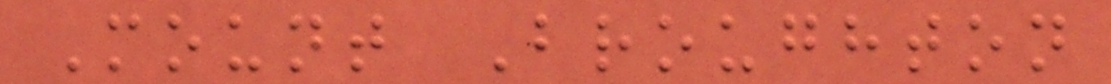Mount Broughton
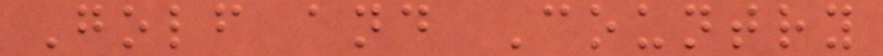Golf and Country
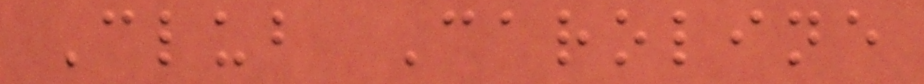Club Caroline
